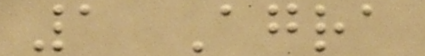1 Agra
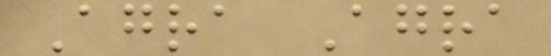Agra Agra
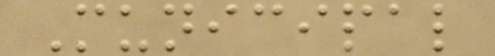Municipal
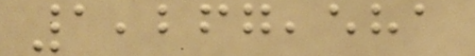1,267,581
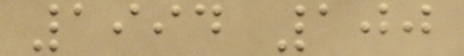1994 100
